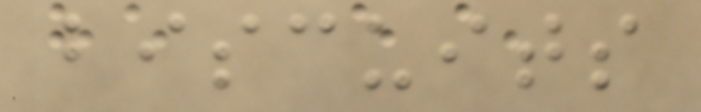biscuits
